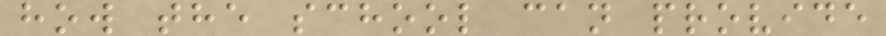how the school can provide
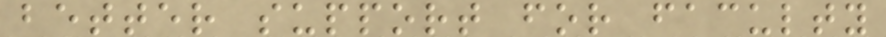better support for faculty
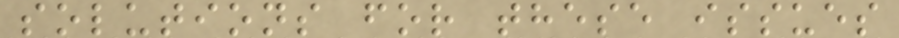solutions for these issues
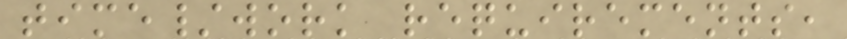time/work requirements,
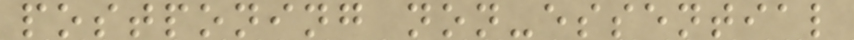postponing non-essential
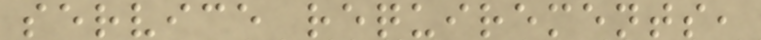service requirements,
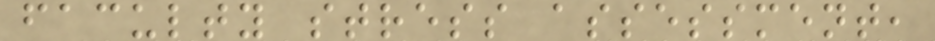faculty stress assessment,
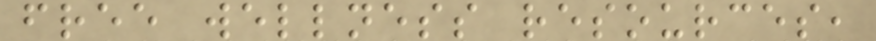free wellness resources,
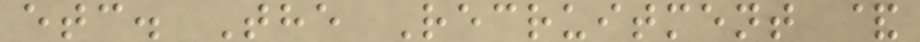etc. The Recruitment &
